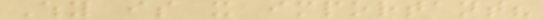Why is it important?
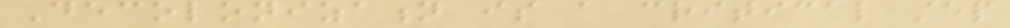Decolonization is a critical step
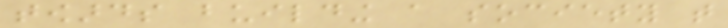towards building a society that
